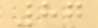87
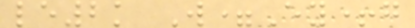le2k W=Ey+g
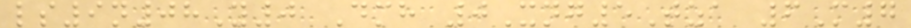ls9n08Y0 Dmh 0Xng5Tza 6M7
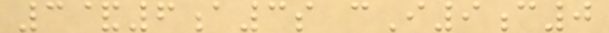3&6a3s cI9c0
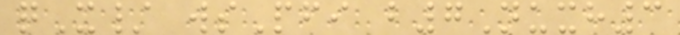qX/ wsPfi b7Nuxh3
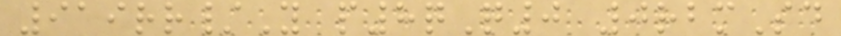919rr/Y p8qQ0 0rbmSd
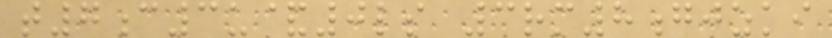t7c3u&0ls 3rm8gjzki
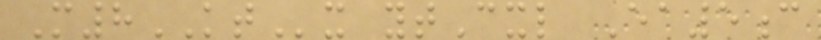M8KTx ytCxl Ea5c
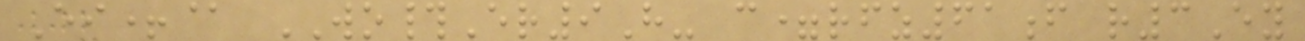Ei+@ WO#Er9H- c=rfz61f r3Ey
